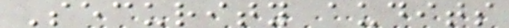Security audits
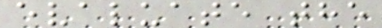evaluate the
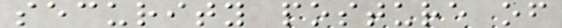security posture of
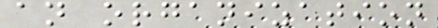an organization
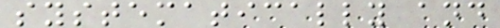systematically and
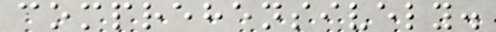comprehensively.
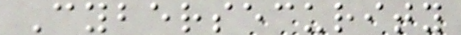Cybersecurity
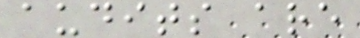audits are
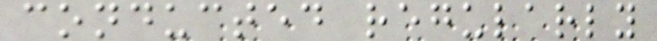conducted regularly
